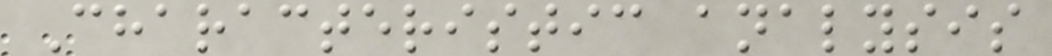Characteristic analysis
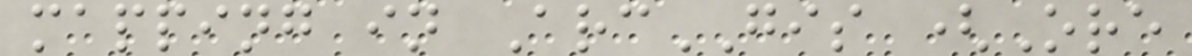mapping in ArcGIS (Ore
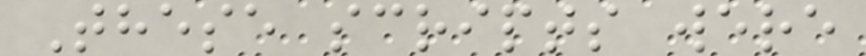These scripts were
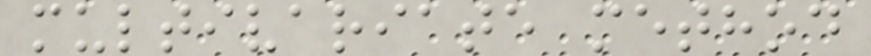multivariate method
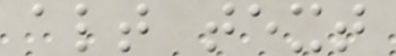alt text
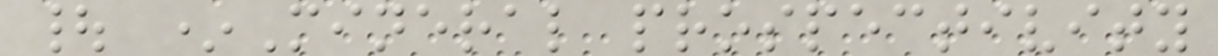| *Mineral prospectivity
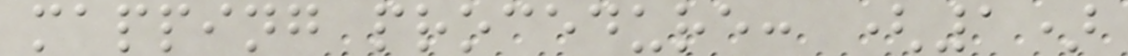mapping procedure: (1)
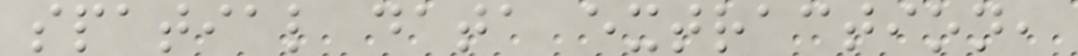spatial data extraction,
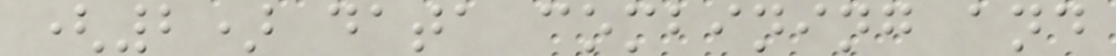(2) data combining and
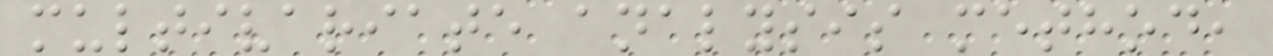multivariate analysis method,
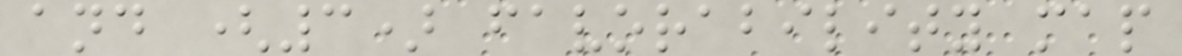and (3) favorability map
